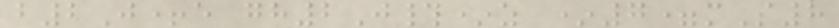b2J+e gh2J#*z *7=mS8
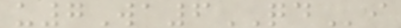u7Wa6QDi
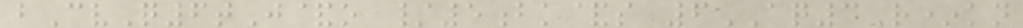bCvQ6tJ&o /5bk&s 6AQ3R*kn
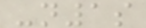-n1s
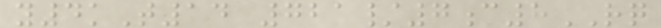y4kT14 721/7c8RQ
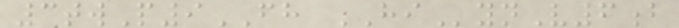3twP9FH HIynV6b
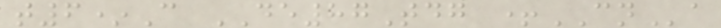t6*C DE87Tdg +CNa
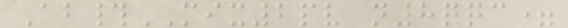Ab#MIX2pv n8qqc=
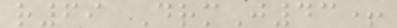r69 DrmJ43+
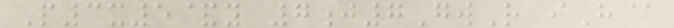P3x5&y 7j7GwR iH@
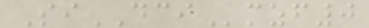SiDCImzf0
